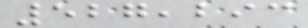527,293
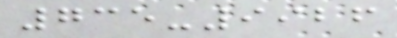735-9926
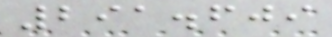291.609
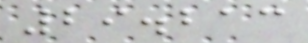29.213
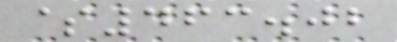$463.02
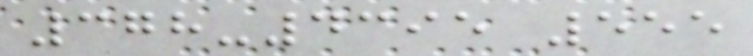378-4395 555
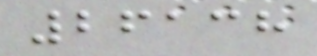26138
